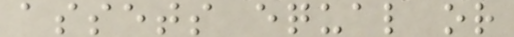assets equal or
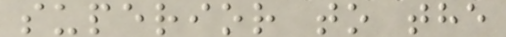superior to the
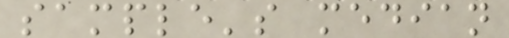sample's median
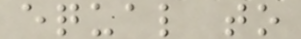equal to
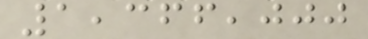1,366,000
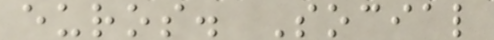euros. Social
